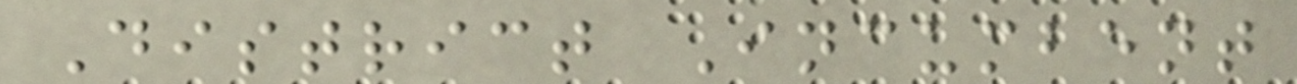District Incumbent
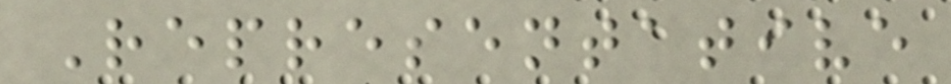Representative
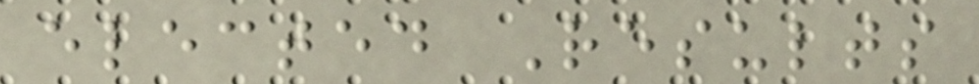elected Results
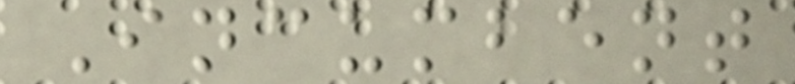Incumbent
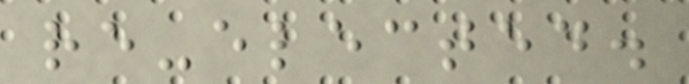re-elected.
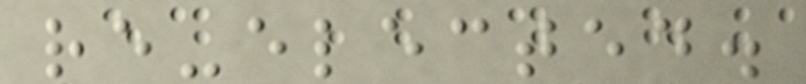re-elected.
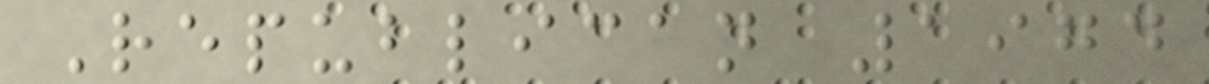Republican 1974
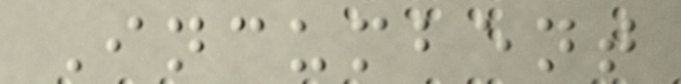Incumbent
